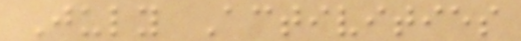July Activities
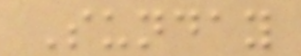Sunday
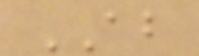AB
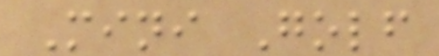Mini Golf
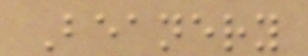Beanery
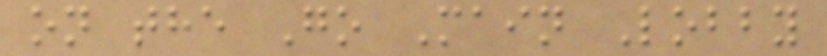on the Go Main Lobby
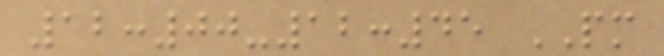12:00-12:45 PM
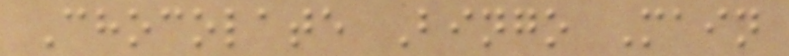Chocolate Bingo Main
